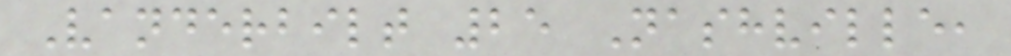Vanderbilt 25 Nashville,
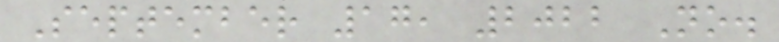September 17, 2022 No.
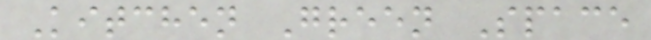Kitchen Green Space
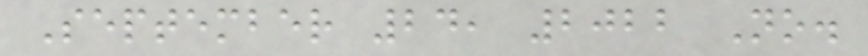September 24, 2022 No.
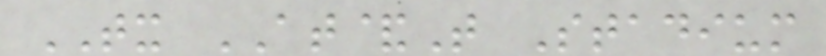TX AT&T Stadium
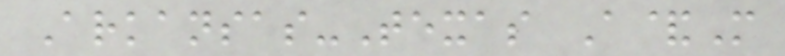Arkansas-Texas A&M
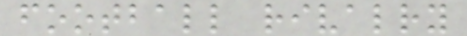football rivalry
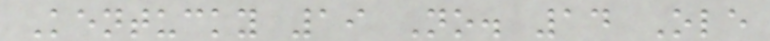Kentucky 19 No. 14 Ole
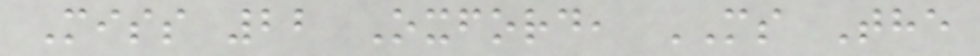Miss 22 Oxford, MS The
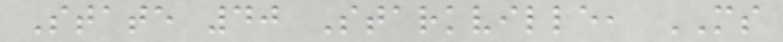State 40 Starkville, MS
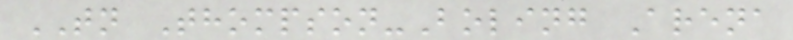TN Thompson-Boling Arena
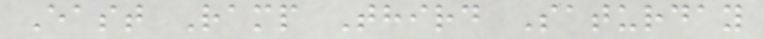East Ramp Third Saturday
